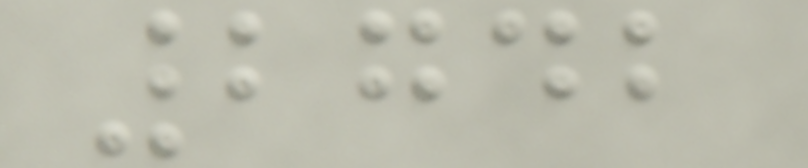2742
